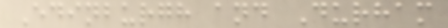Edinburgh and Durham
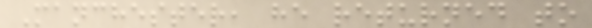Manchester, he returned to
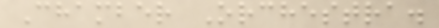Chamber Orchestra.
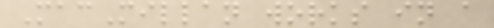MacMillan works in a
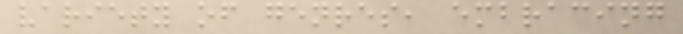variety of genres, embracing
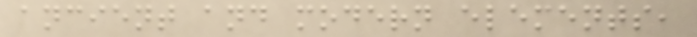ancient and modern elements,
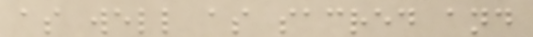as well as sacred and
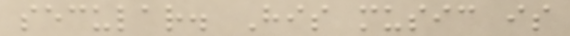secular. His music is
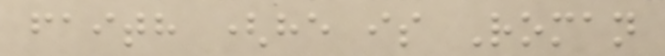faith (he is Roman
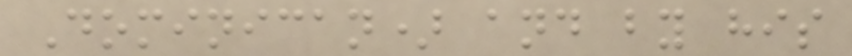Dominican) and by his
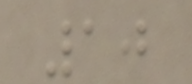10
